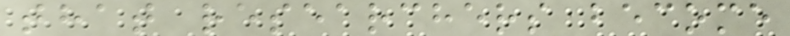that researchers become
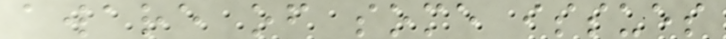aware of some issues
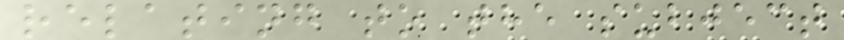relating to the subject
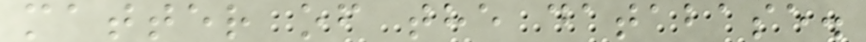matter of the database.
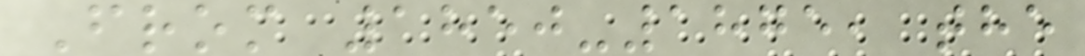From 1850-1875, the
